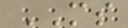MS
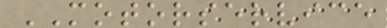MOTORSERVICE
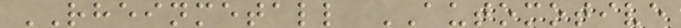RHEINMETALL AUTOMOTIVE
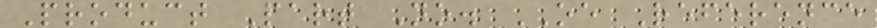Product Part No. OE Reference
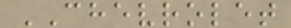CHEVROLET
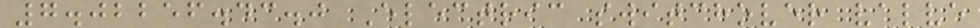7.02256.43.0 Electric switchover valve
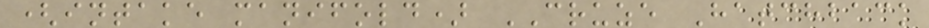(intake manifold) CRUZE Hatchback
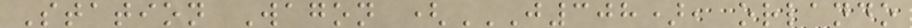Station Wagon (J308), ORLANDO
